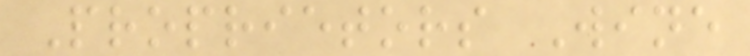Proprietors Wine
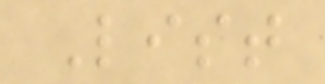List
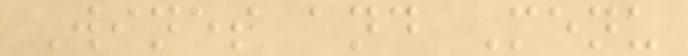Wines and Menu
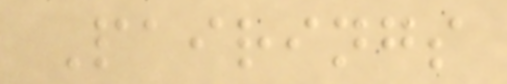Pairings
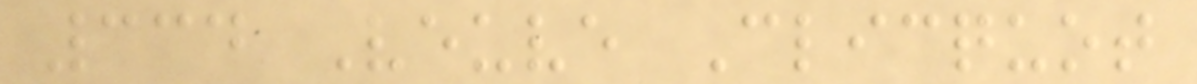334 Veuve Clicquot
